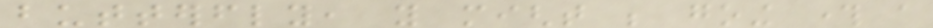butterfly, you might be going through a
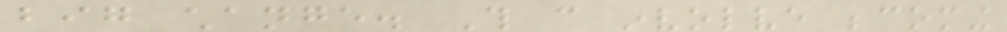big change. This can involve becoming
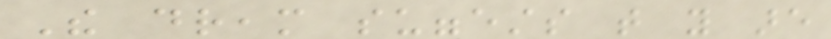The dream suggests that you are
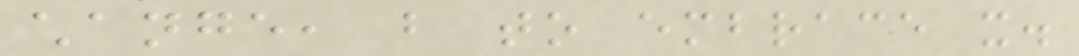change, but to embrace it.
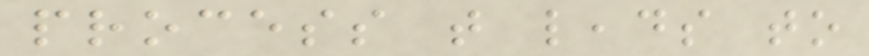process that leads to
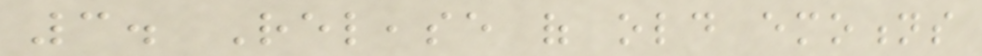3. Release of old emotions
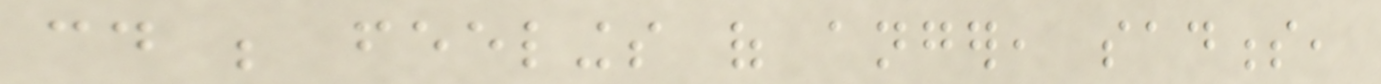could be feelings of anger, sadness,
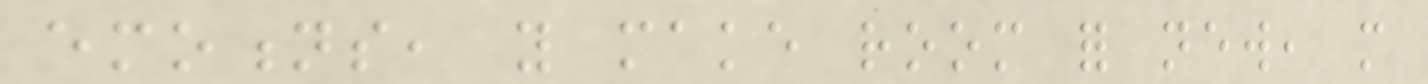emotions, you make room for new, more
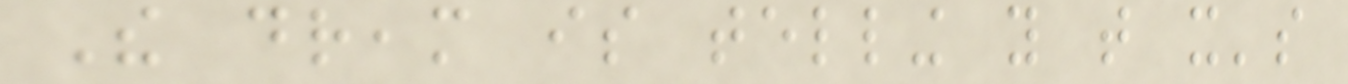The dream is telling you that it's
